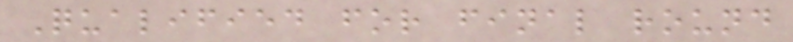Qualified for final round
